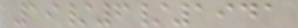19/6/1941
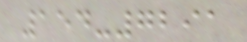154-7291
